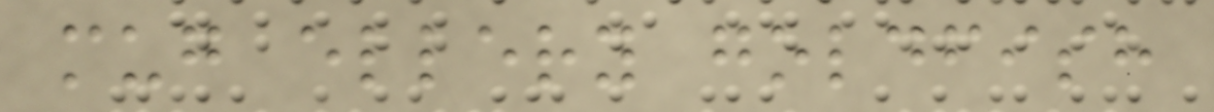mug ellery goldfish
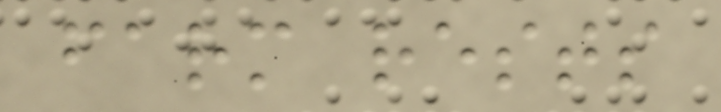farm rests
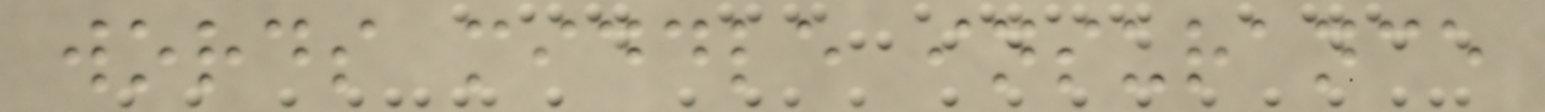words middle insurance
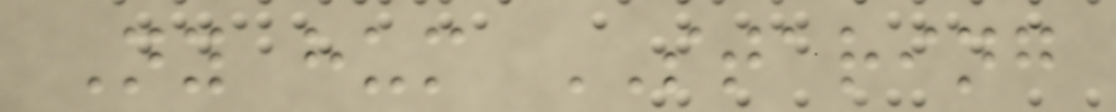Ny hum STARING
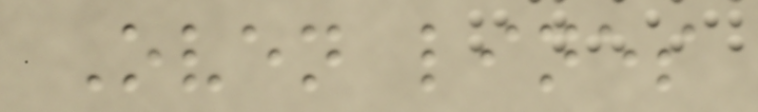Oven lines
